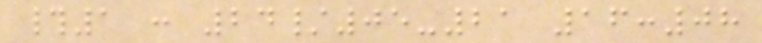#1 : 24/05-21 16:08
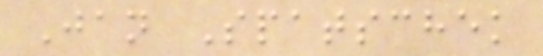Jan Spatschek
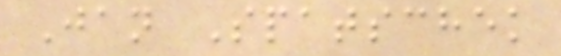Jan Spatschek
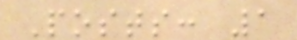Posts: 1
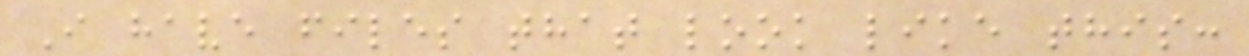I have files that look like this:
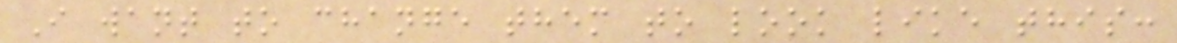I want to change them to look like this:
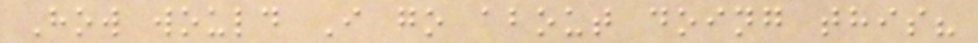How would I go about doing this?
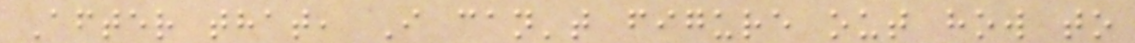After that, I can't figure out how to
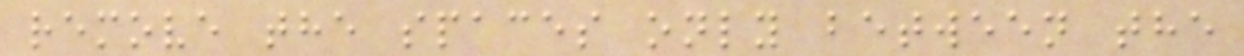remove the spaces only between the
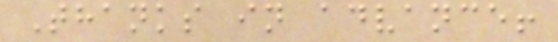Thanks in advance!
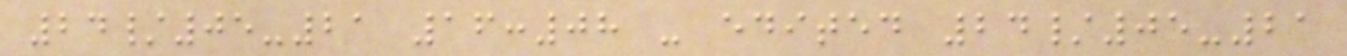24/05-21 16:08 - edited 24/05-21
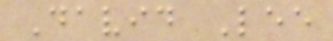David Lee
